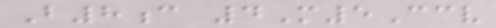B8c 4M5Ccv
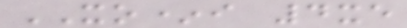XO*i 4xe
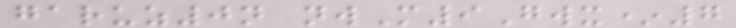garuz0n nwM9Gwx*7
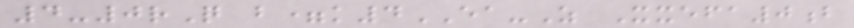4-0rQ b=k4EA-Z Xxefa0b
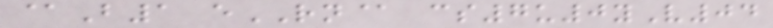@B1 eRN@ cs7u0yV04
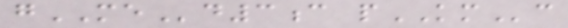gMEd3c pKMc
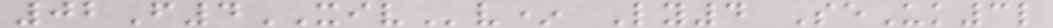02F4XIVv* Ly4 SeUk3l
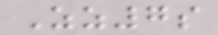Zz7s
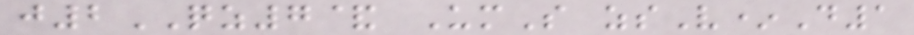j2QZ7& UmS zsV*D1
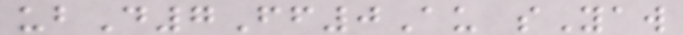ubD7Ff0Au sYaw
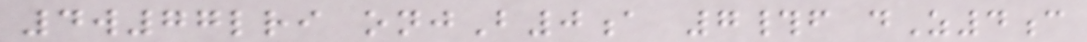4w77lri onjB0a 7#f dZ4c
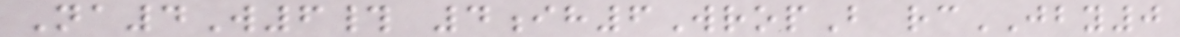Na4W6# 4ih6WropB rcJBY0
